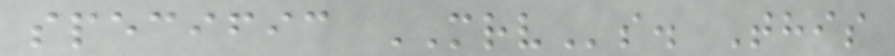specific MRVs. This
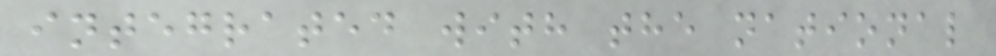integrated with the national
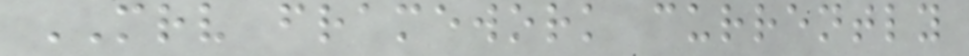MRV framework currently
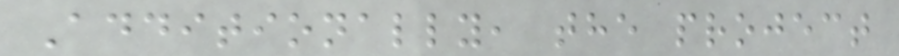Additionally, the project
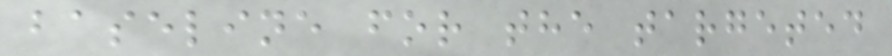baseline for the targeted
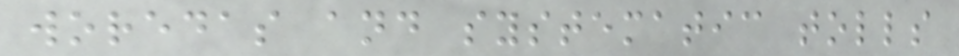woredas and systematic tolls
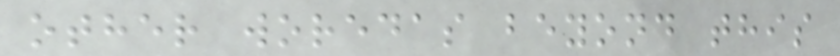other woredas beyond this
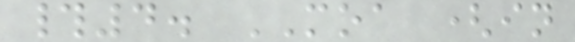#4. MOA (in
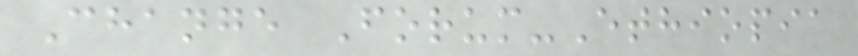Change Forum-Ethiopia
